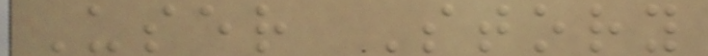User Story
